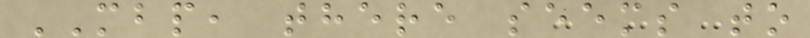MBP, there seems to
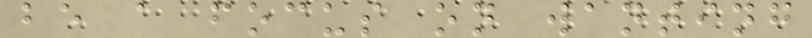be a focus on wanting
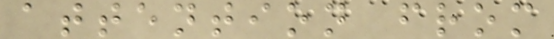attention from
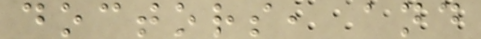doctors, and
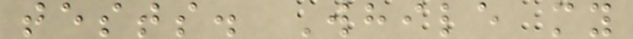tests. While my
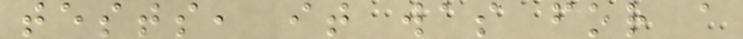tests, it was for a
